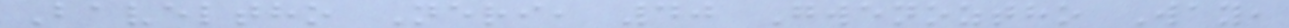Baveltho Neri, 40 Gwenoztho Way,
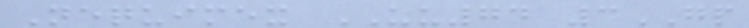Nequimex UU74 3GP
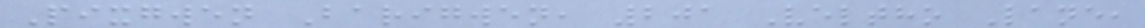Pixgwen Barigwen, 201 Veltho Lane,
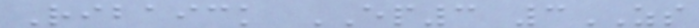Ribaick EP3 3ZS
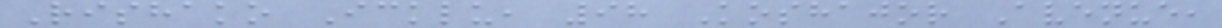Rishako Icklu, 98 Koshajor Avenue,
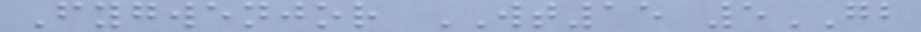Fygwenjor WT15 5GB
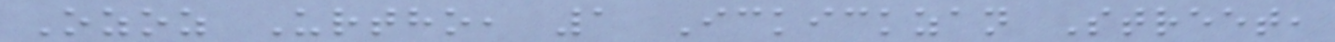Ozoz Urtho, 1 Ickickzan Street,
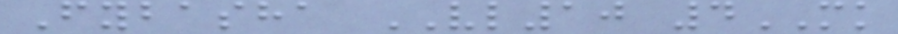Fybasha VL10 4MK
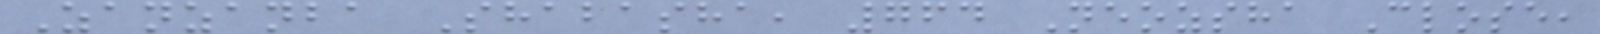Zanzanba Shabasha, 764 Neozsha Close,
